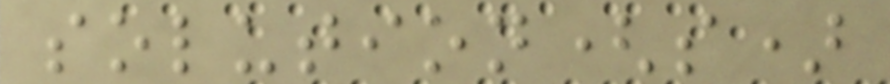solution(s)
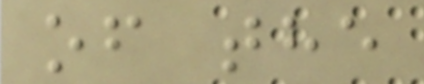of the
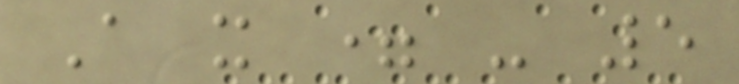A x = - 5
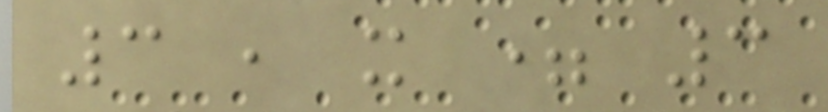3 , x = 3
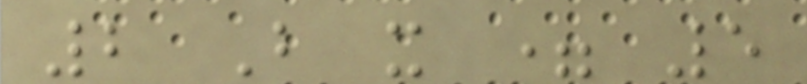2 B x = 5
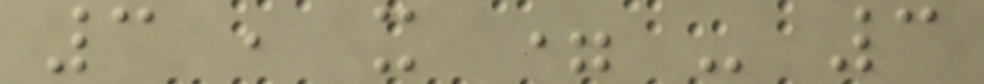3 , x = - 3
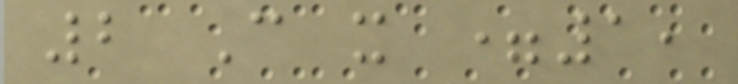2 C x =1,
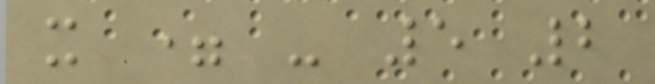x = - 5 2
